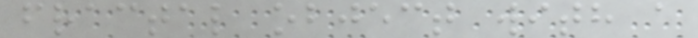fractal object with a
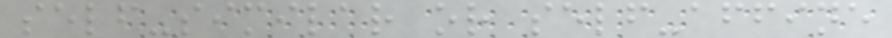self-similar or self-affine
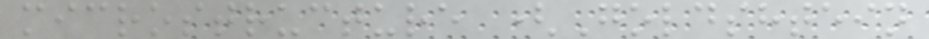microstructure (Goldshtein
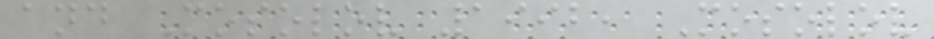and Mosolov 1992, Mosolov
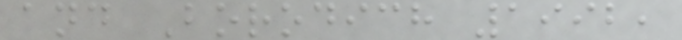and Borodich 1992,
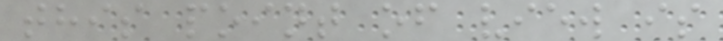this point of view is
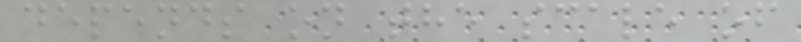depends on the scale of
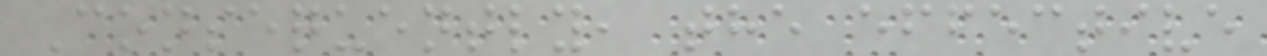Consequently, the effective
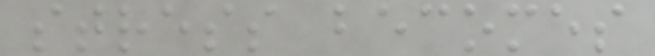stress becomes
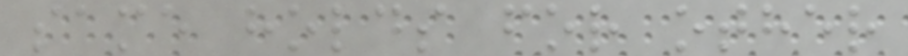same holds for other
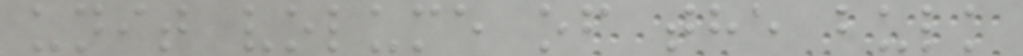unit volume of the bulk
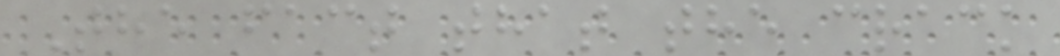The fact that the crack
